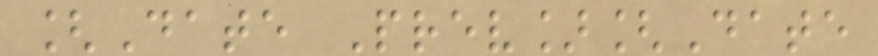[Date Prev][Date
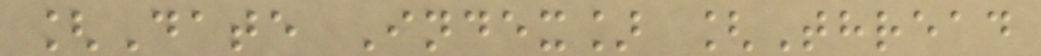[Date Index] [Thread
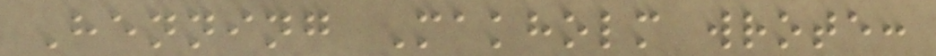Henning Makholm wrote:
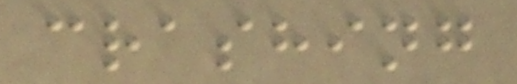crashing
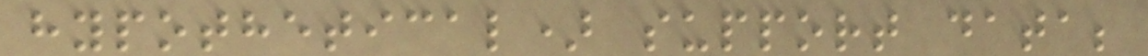hypothetical) support data;
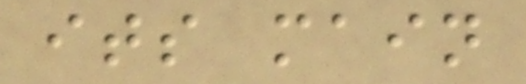its main
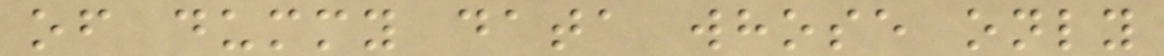of dummy data whose only
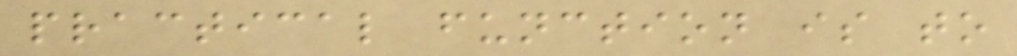practical function is to
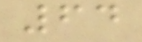64
